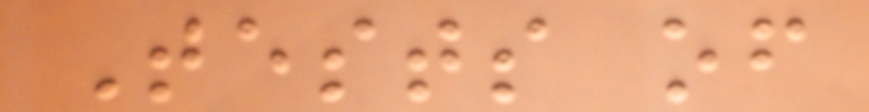Tests of
